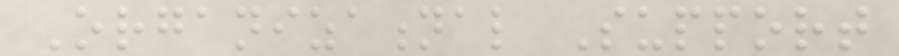Organizational Support
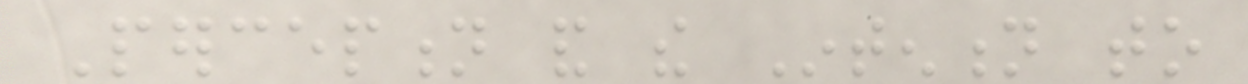Perception and the Intention to
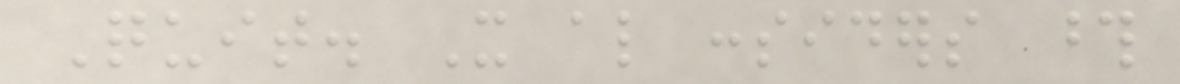Quit. It also considers those
